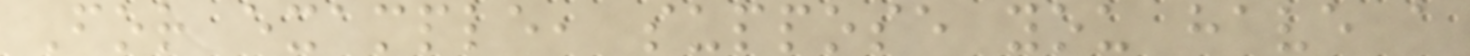For example, suppose you have a
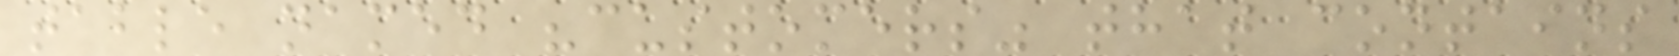table named "customers" that contains
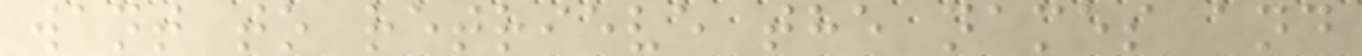want to retrieve the names and
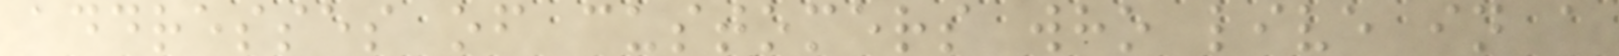addresses of customers who live in a
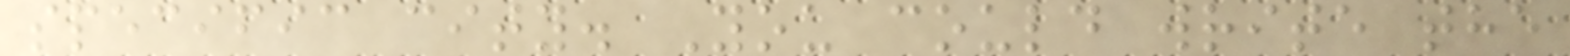specific city. You could write the
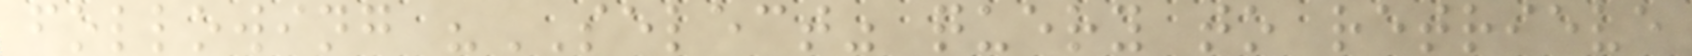following "SELECT" query to retrieve
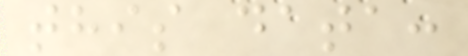this data:
